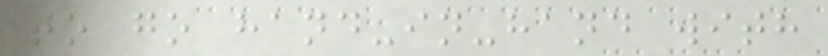to go hand-in-hand with
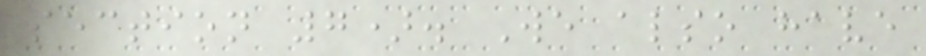section 7). We also have
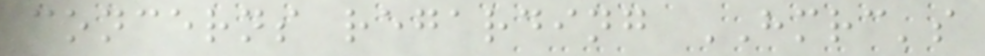concerns regarding HMRC's
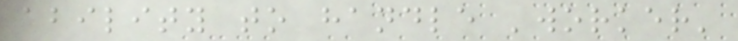ability to handle 'worker'
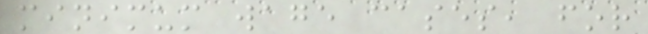minimum wage cases, for
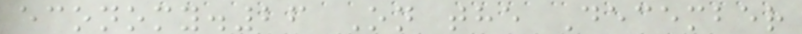economy.26 On the December
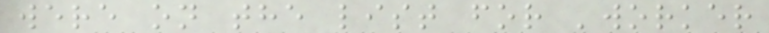were on the list for 'worker
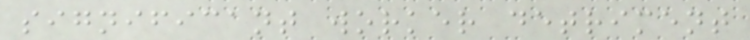significant worker detriment
